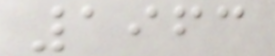1963
